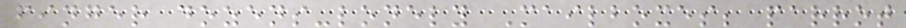finger dozens-lonely Mailboxes; parrot
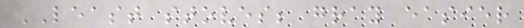LEAST stoves; gray easier
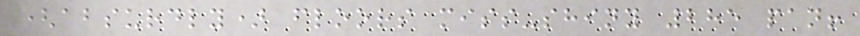(absurdly) floors miss-shiny 285 pan!
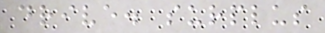drive. surplus
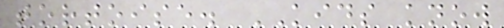tortoise. KIDS know
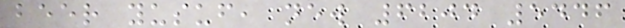beer yusuf, new 6204 5446
